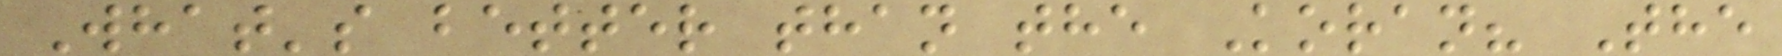What's better than the Koran? The
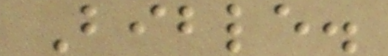Bible.
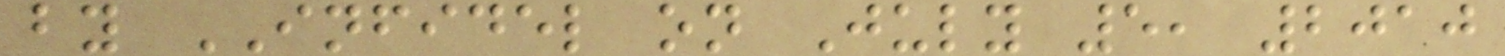by INFIDEL on July 5, 2010
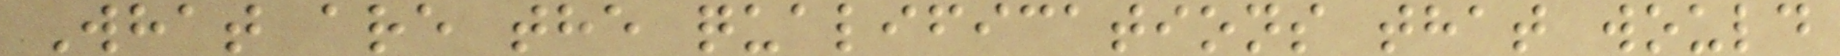What are the qualifications that would
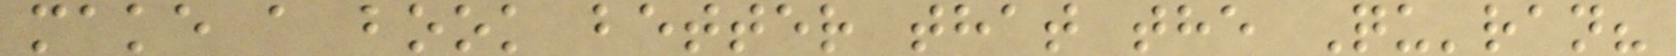make a book better that the Qu'ran?
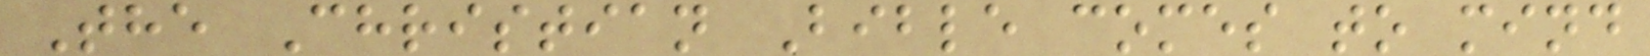The Christian Bible comes to mind
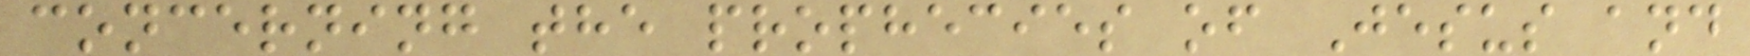concerning the prophecies of Jesus and
